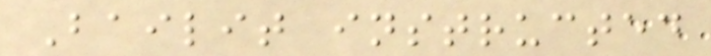Bailit instructed
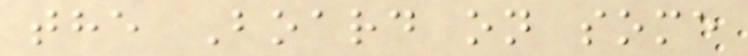the Board on some
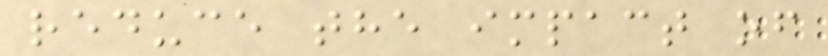reduce the impact of
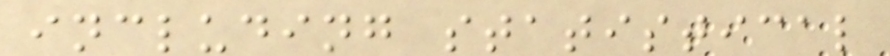including statistical
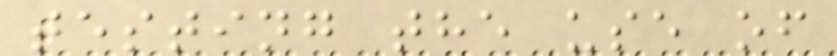testing the use of
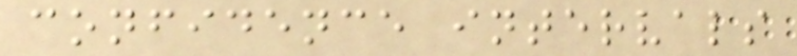confidence intervals
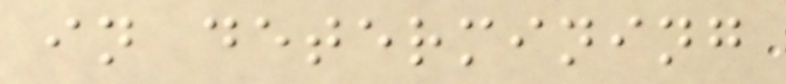in determining
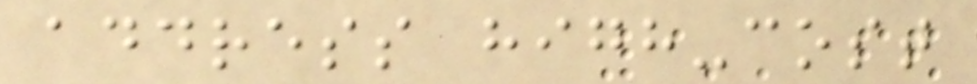address high-cost
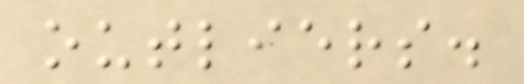outliers.
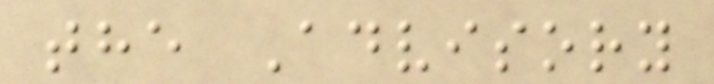the Advisory
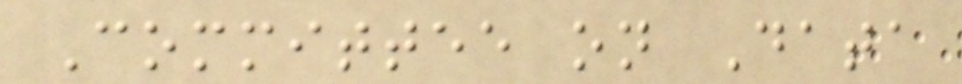Committee on Data
